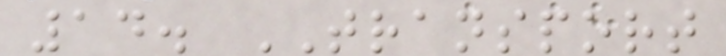14. TRANSPORT
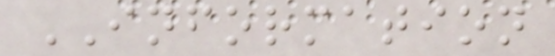INFORMATION
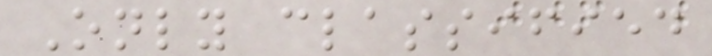Only classified
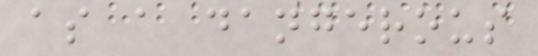as a dangerous
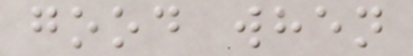good when
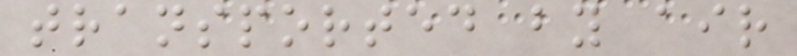transported by air
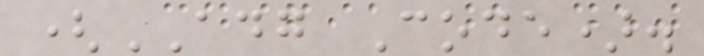(ADG Code).
